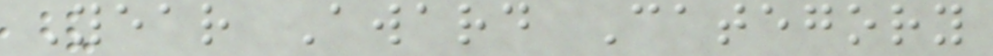Year Award Category
